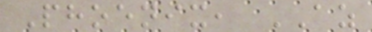Phoenix, AZ
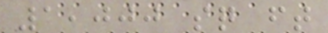1,000 sq ft
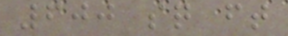600 sq ft
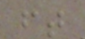ft
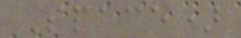Space)
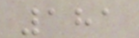181
